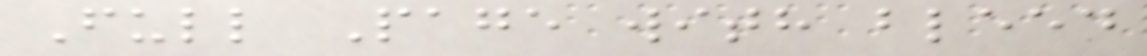Full Page with bleed
